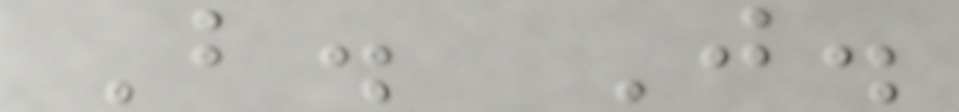B. J.
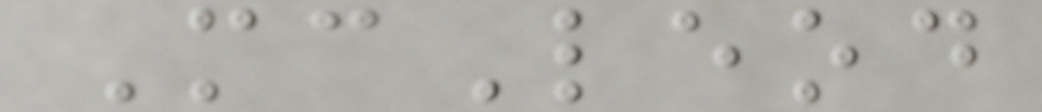McLeod
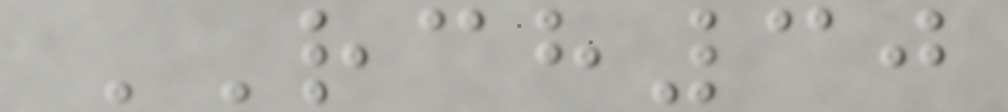RCH30
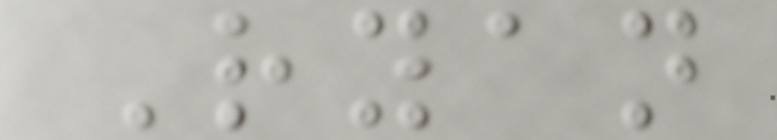Ryan
